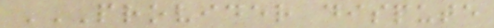PROVIDER DISPUTE
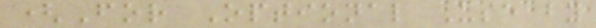(For Optional Use by
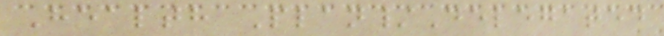Health Plan/Delegated
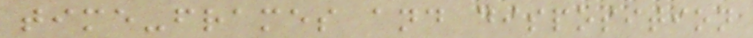time-frames and disposition
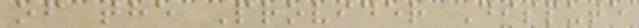of the Provider Dispute
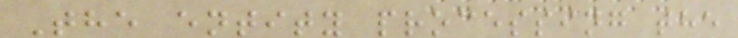The entity processing the
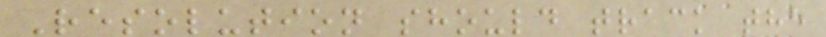Resolution should track the
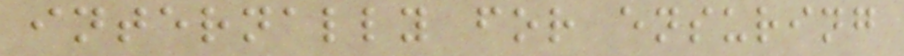internally for ensuring
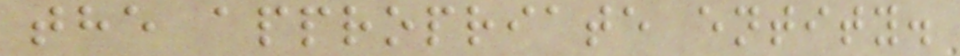the appropriate entity.
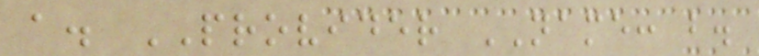a. PROVIDER NAME: b.
